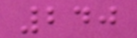240
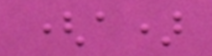(a)
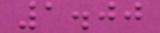1.00
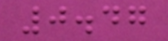0.47
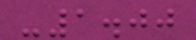-1.00
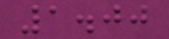1.00
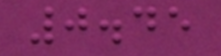0.45
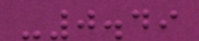-0.49
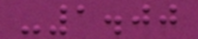-1.00
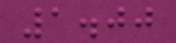1.00
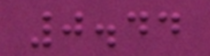0.44
